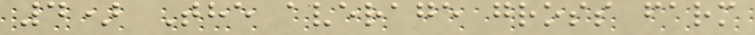4) The average gross farm
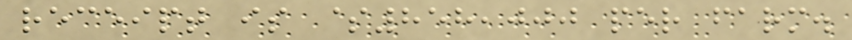receipt is $858,000 per farm.
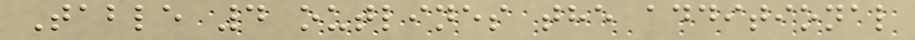Table 4 outlines the additional
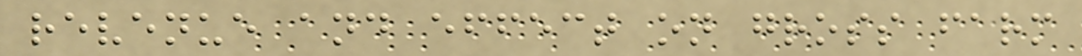revenue and effect on gross farm
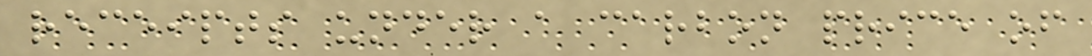receipts under a carbon price of
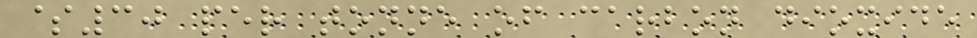$30 per tonne of carbon dioxide
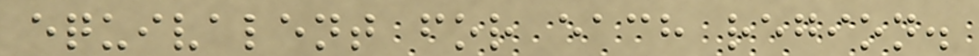equivalent for each region.
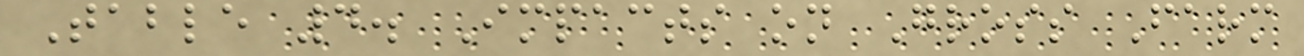Table 4. Impacts on Gross Farm
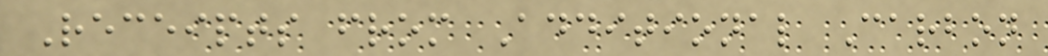Receipts from Additional Carbon
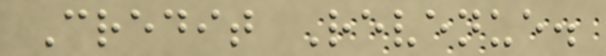Credit Revenue.
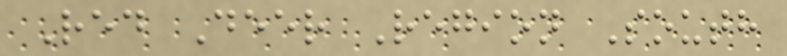Red Deer Region South
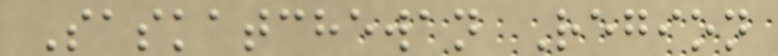Saskatchewan Region
